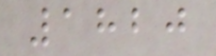1820
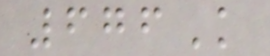676K
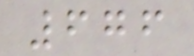676
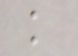k
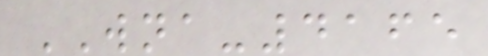WNA-4165
